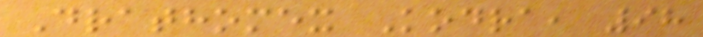Drathomex Kodra, 98
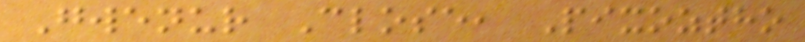Gwenur Close, Pixoztho
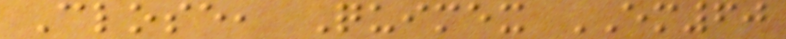Close, Quimex EM60
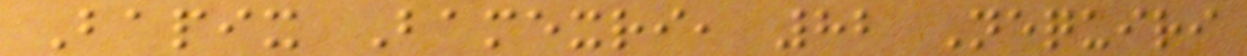Bapix Bamexri, 82 Nequiri
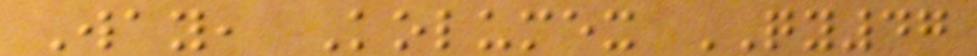Way, Kolumex QY47
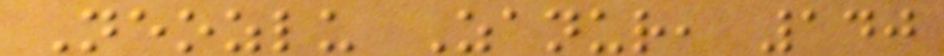Neozlu Zanur, 140
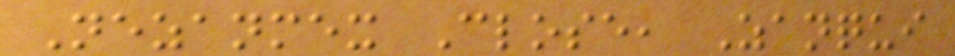Nezanmex Close, Zanqui
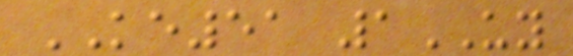KE51 1UY
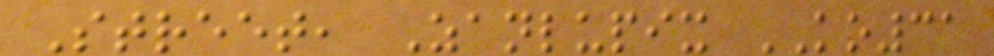Street, Zanlupix KO31
